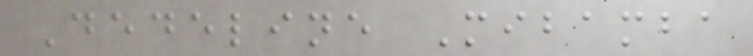Dedeline Mibamba
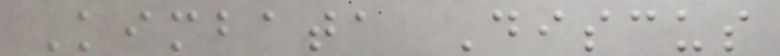Kimbata Discus
